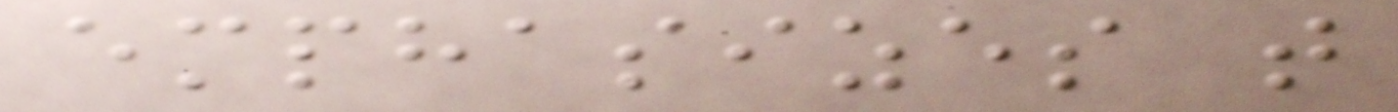emphasizes that
